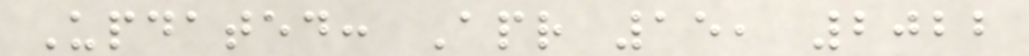Updated: Apr 15, 2022
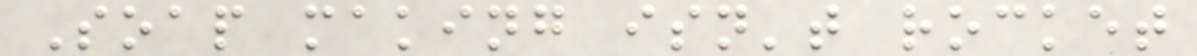Soap making isn't rocket
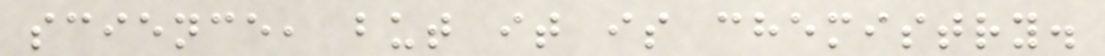science, but it is chemistry.
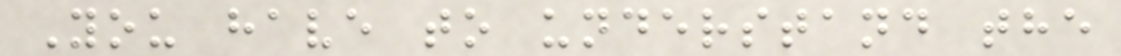You have to understand the
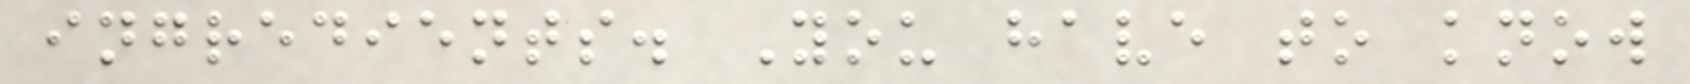ingredients. You have to know
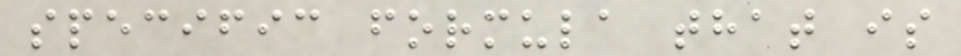specific formula that is
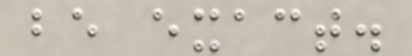be exact.
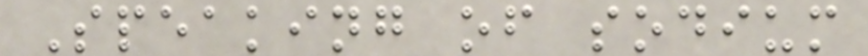Speaking of sodium
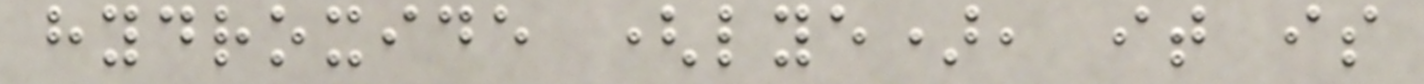hydroxide (lye), it is
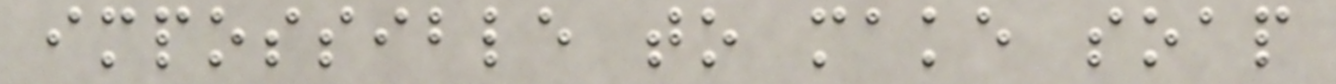impossible to make soap
